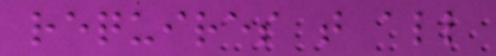requires that all
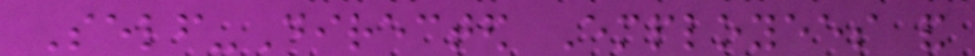Self-Directed Employees and
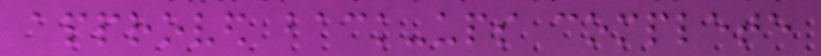approved back-ups complete
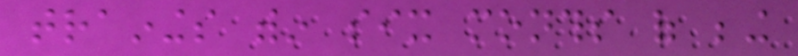trainings within six months of being
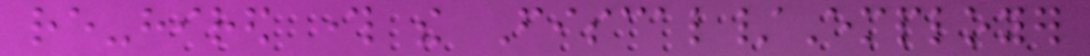re-hired through the Fiscal/Employer
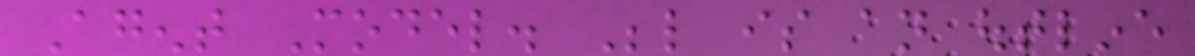Agent Model. Below is an outline
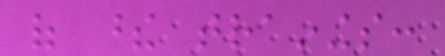of these trainings:
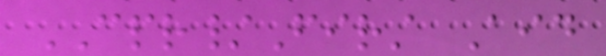CPR/First Aid
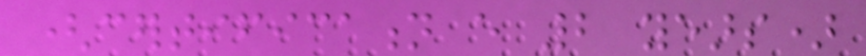(certification every 2 years)
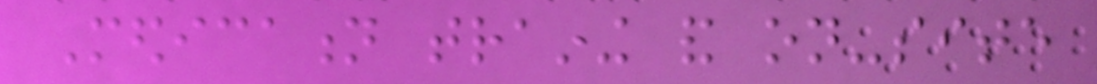Medication training and on-site
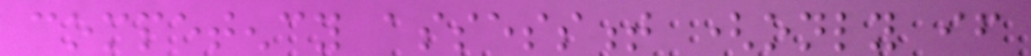competency assessment (only if
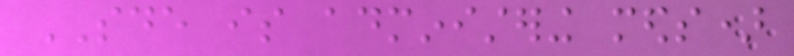SDE is administering meds)
